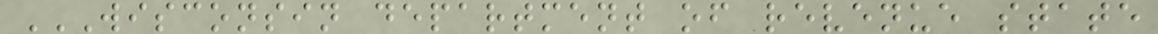WISCONSIN DEPARTMENT OF REVENUE STATE
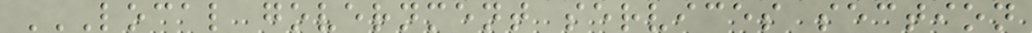LOCAL GOVERNMENT SERVICES SECTION
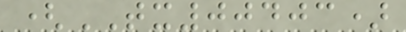(TX00403)
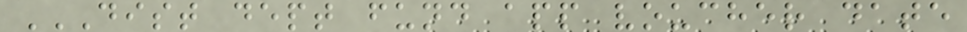DIST DEPT FUND APP VOUCHER DATE
